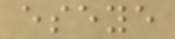eseye
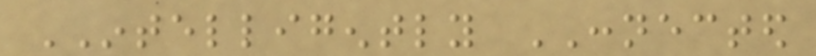INTELLIGENTLY CONNECTED
